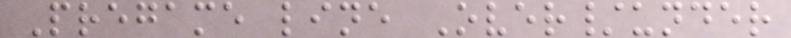Pregame line Over/under
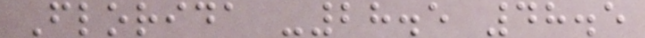Florida -28.5 48.5
